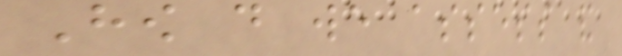How do we assess and
